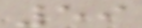59
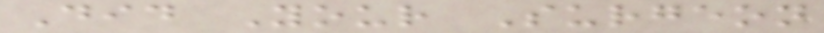Did Your Surgeon
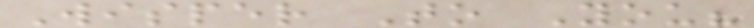Wisper To You?
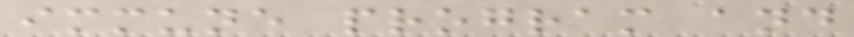immune program and
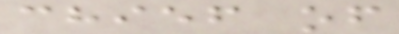chief of
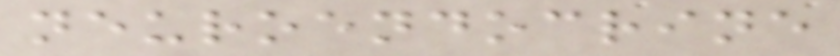neuroendocrine
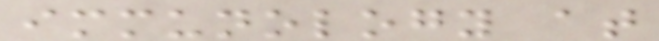immunology at
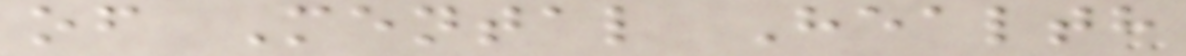of Mental Health
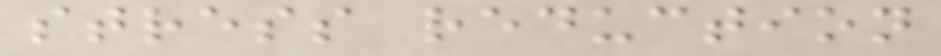stress reduction
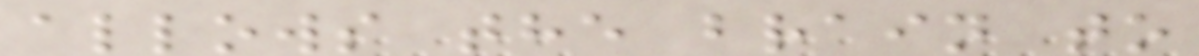allows the brain to
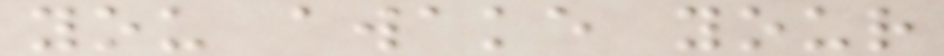you awake your
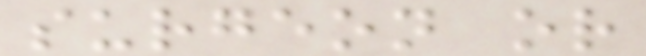surgeon or
